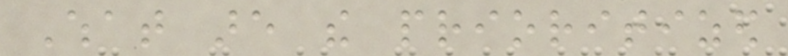What are the prioritized
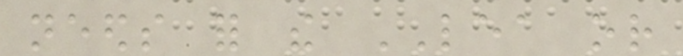needs for the LEA or
